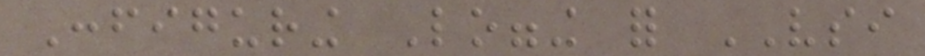Configuring Logging for VSI
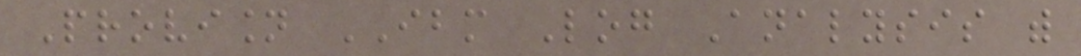Provision IBM Log Analysis with
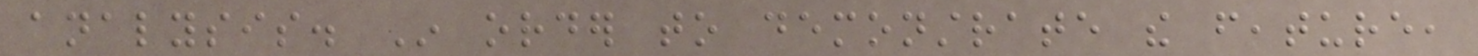analysis. In order to demonstrate the feature,
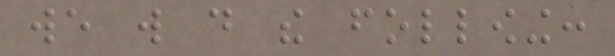we will do the following:
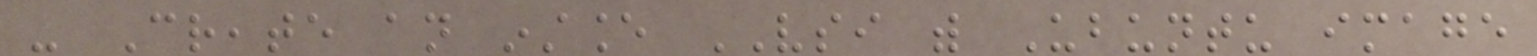- Create an instance VSI with Ubuntu image
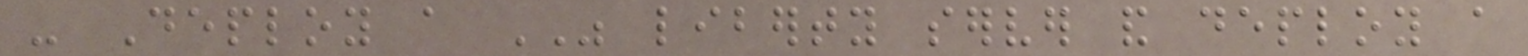- Deploy a WAS liberty server and deploy a
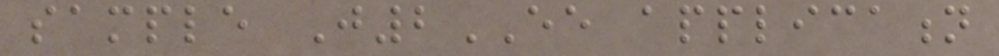sample J2EE application
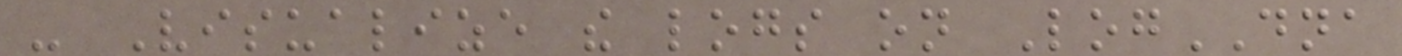- Visualize the logs on LogDNA
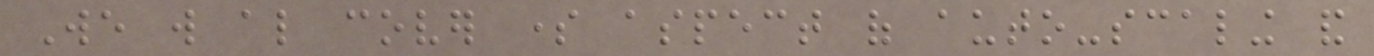We will also cover some aspect of auto-scaling and
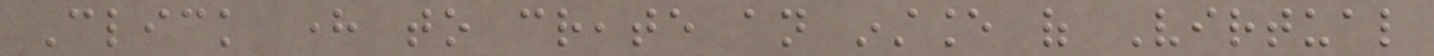Click here to create an instance of Virtual
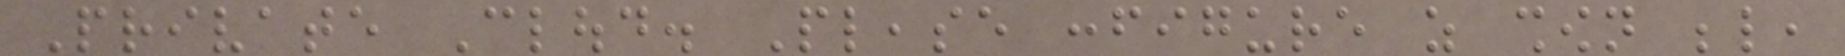Private Cloud. Please configure as shown below,
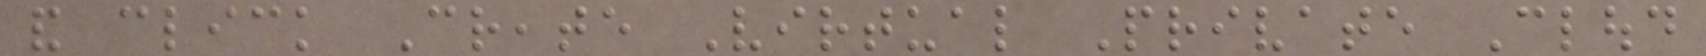and click Create Virtual Private Cloud
